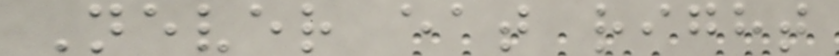Never eat right
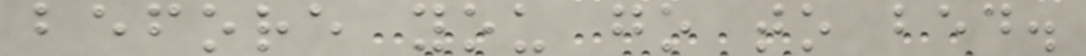before you go to bed.
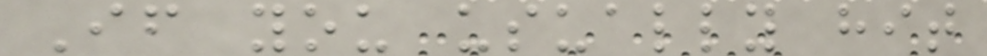If you usually hit
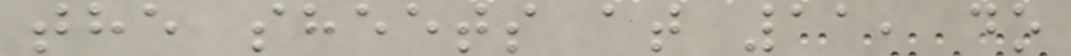the sheets at 11, do
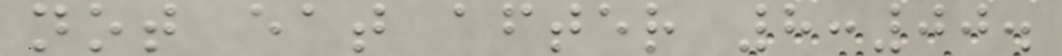not eat after 8:00.
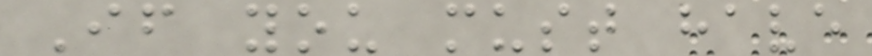If you must have
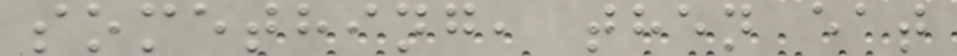something, then eat
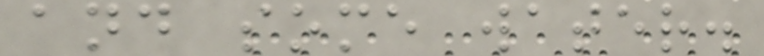and some water.
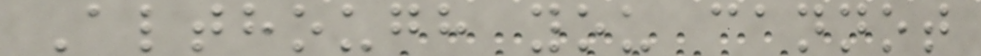Although you cannot
